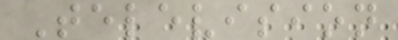Television
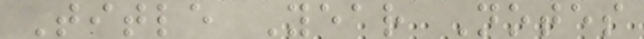Title Year Notes
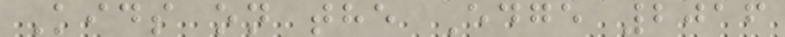Kids on the Edge 2016
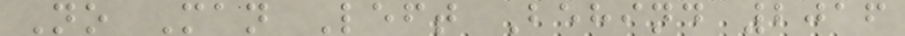No Man Left Behind 2016
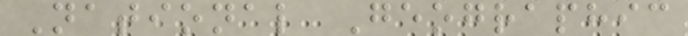National Geographic
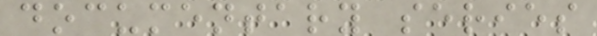documentary series
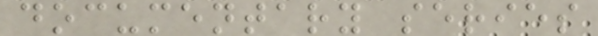documentary series
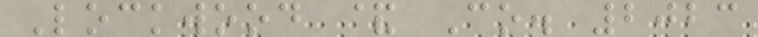Lockwood & Co. 2023
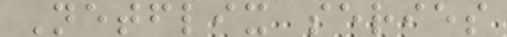Netflix series
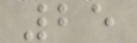25
